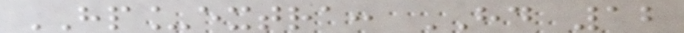HP_extra: HD 12
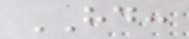HD:
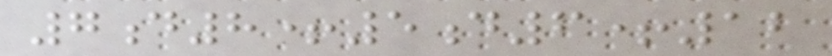7d8+5d6+12
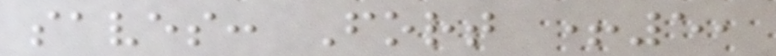saves: Fort +5,
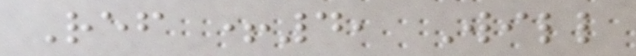Ref +4, Will
